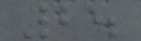2.
